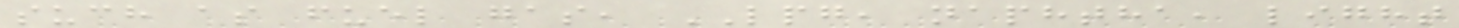such as fuel gas, LPG, naphtha, light
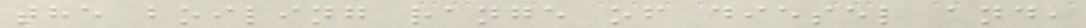the boiling range of diesel and,
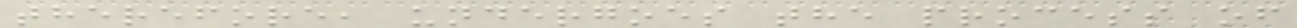therefore, undergoes the process of
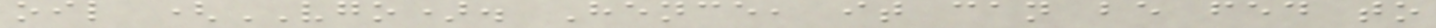oil (VGO). Hence, it can be fed to
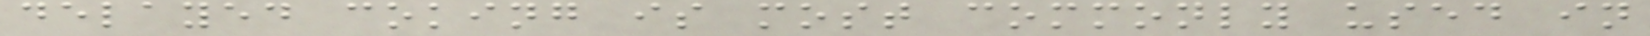delayed coking is most commonly used in
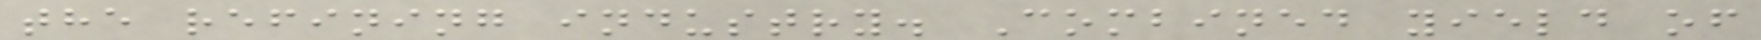the refining industry. Combined yield of
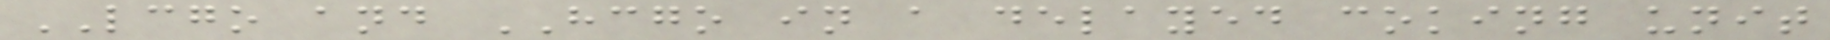LCGO and HCGO in a delayed coking unit
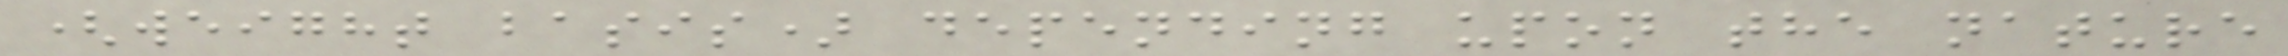(weight basis) depending upon the nature
